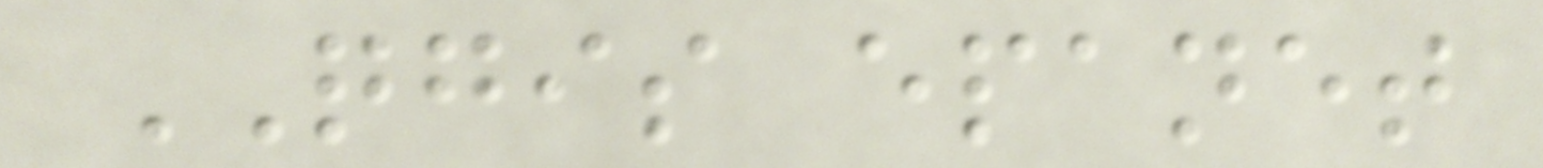QGIS epanet
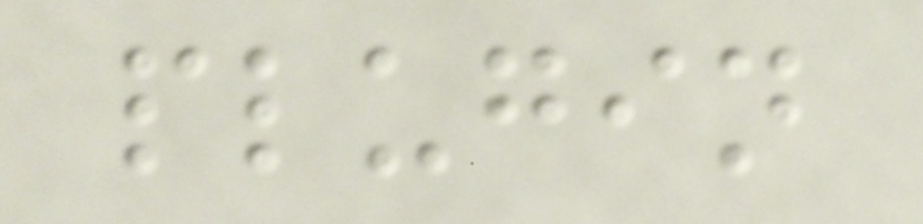plugin
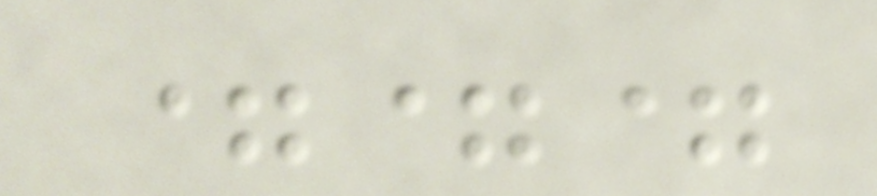===
